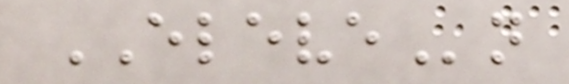ELEVEn
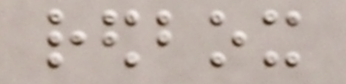redbox
